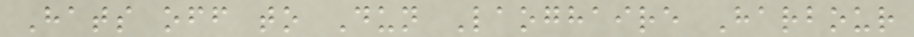Hats off to Dun Laoghaire Harbour
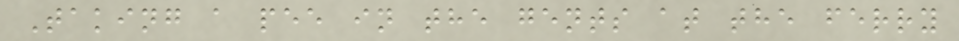Taking a pee in the gents at the ferry
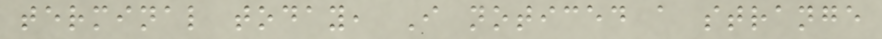terminal today, I noticed a strange
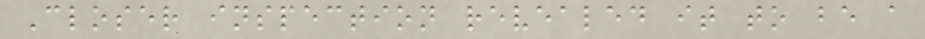Closer inspection revealed it to be a
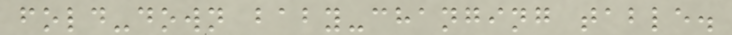fold-down baby-changing table.
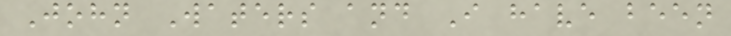John Waters and I have been
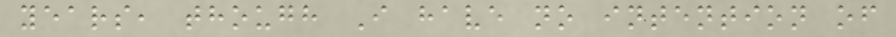years, though I have no intention of
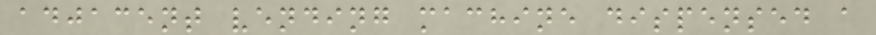adjacent vending machine dispensed a
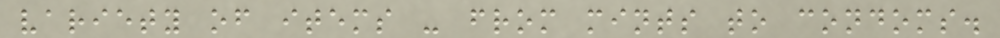variety of items - from mints to condoms.
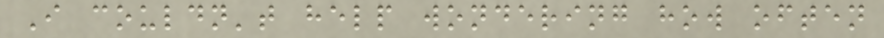I couldn't help wondering how often
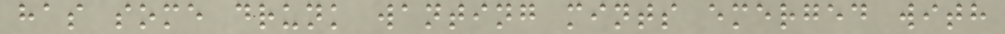has some drunk wanting mints emerged with
